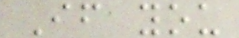If you
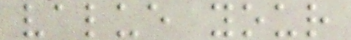value your
